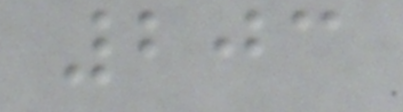203
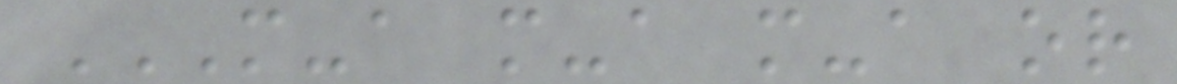M-A M-A M-A OR
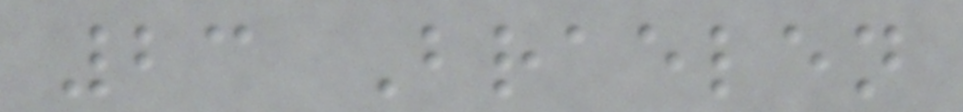23 Braelen
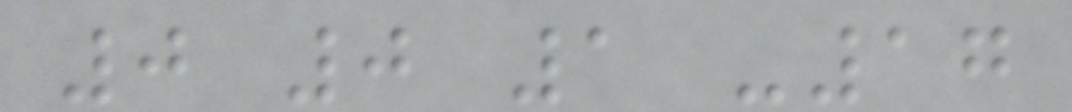0 0 1 -17
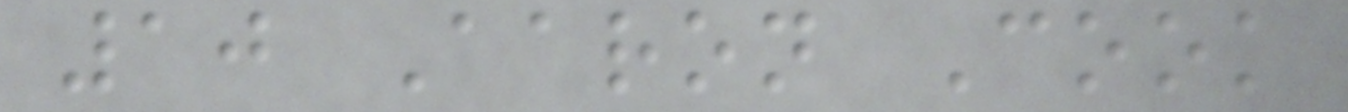10 Aaron Cook
